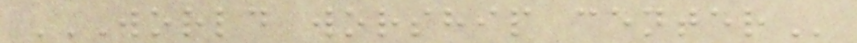WORLD WORSHIP CENTER
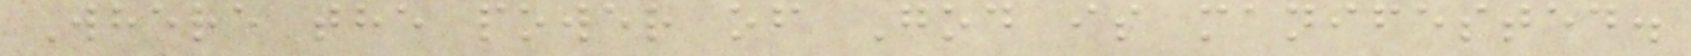Where the power of God is manifested.
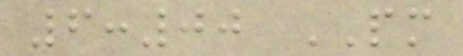6:00 PM
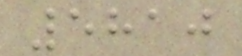5810
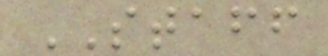STAFF
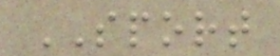SPORT
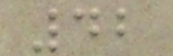42
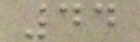44
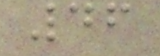46
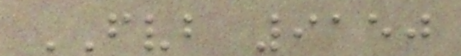FVB 9150
